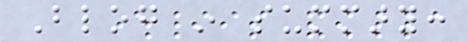Blog in summary:
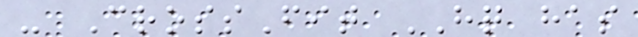- CrossFit HQ has
